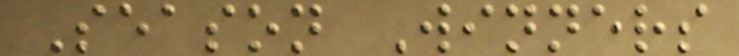Season Winners
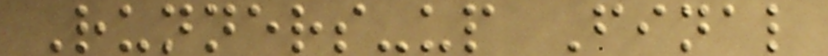Runners-up Final
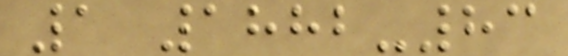1 1882-83
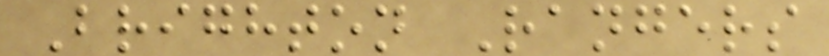Brighton Rangers
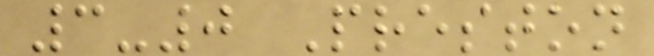3-0 Preston
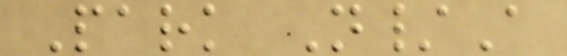Park N/A
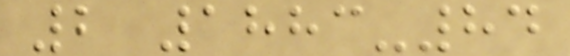2 1883-84
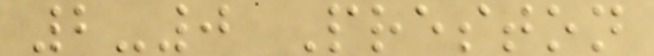2-0 Preston
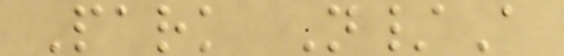Park N/A
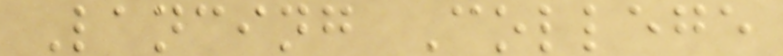Lancing College
